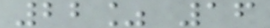22% 16
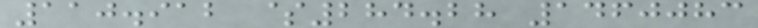110.912 $284.28 1460083
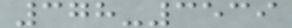378-3539
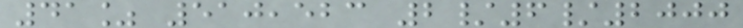41% 510,523 2/6/2000
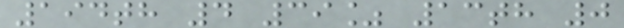194th 4 39% 13th 0
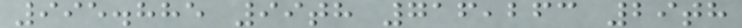995.885 99th 716,263 29th
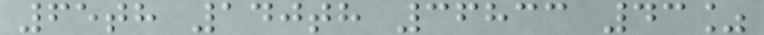65th 140th 36833 43%
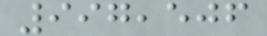997,506
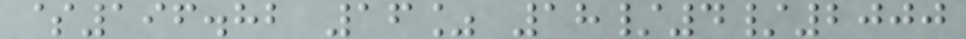$196.82 16% 18/4/2000
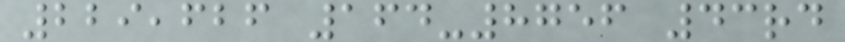229,626 164-8756 43rd
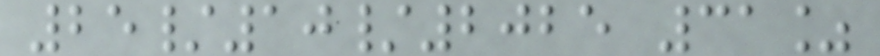25/10/2025 31%
